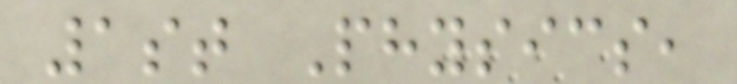1st Physics,
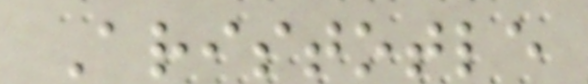Aristotle
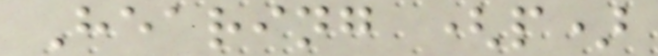Hearing (p)
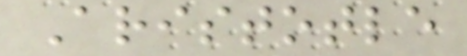Aristotle
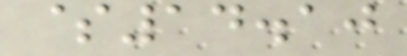$14.10
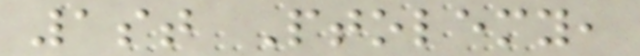1st Ptolemy,
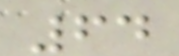64
